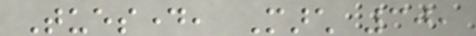Tuesday, March 30,
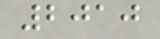2010
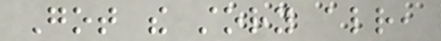Got the story already,
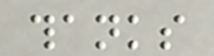thanks
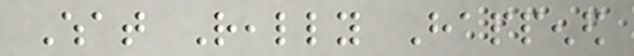What Really Happened
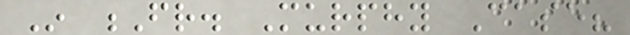In Fr. Murphy Case?
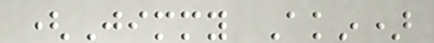(Jimmy Akin)
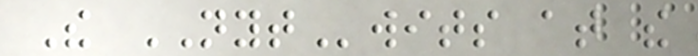The NYTwits at the
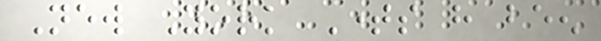New York Times have been
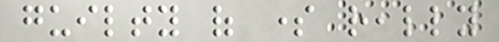guilty of some really
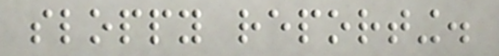sloppy reporting.
